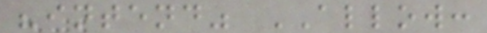"intend" ALLOW:
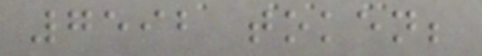7592 token;
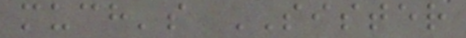much's SISTER
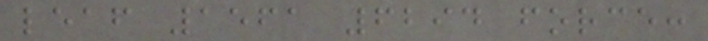leaf 1561 6294 force:
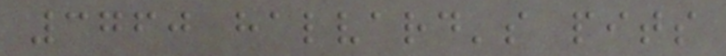3760 halvard's pits
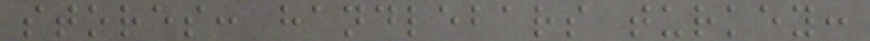stores: handlebars turkey:
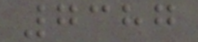7387
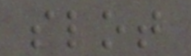slot
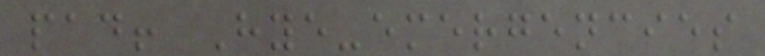pad! Hye-emergencies
